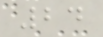24
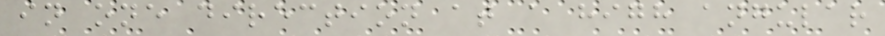in one direction at a high angular
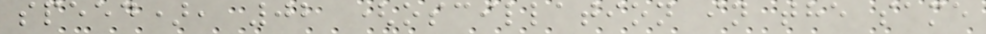speed), 02 (oscillation in the same
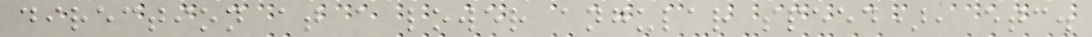direction at a lower angular speed), etc.
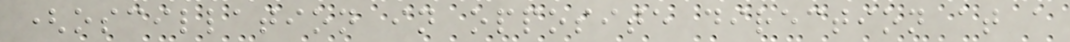(oscillation in opposite direction at a
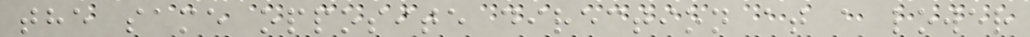the same opposite direction at a lower
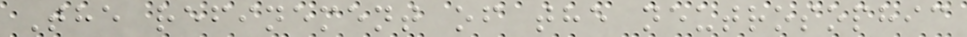The refinement of the neutrosophic
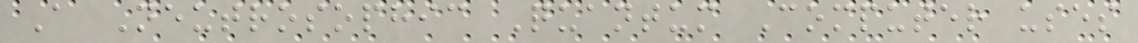A Neutrosophic Quantum Computer uses
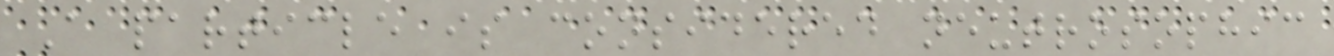A particle is considered neutrosophic
